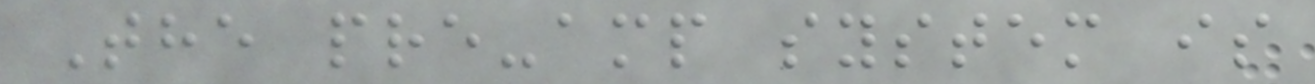The pre-amp system is
